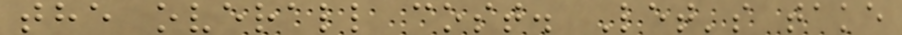the overall cost. Let's take
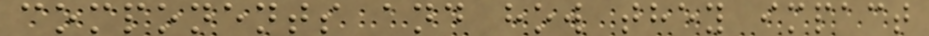components and how they impact
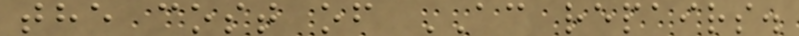the cost of AC repairs.
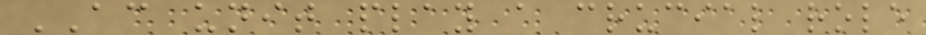AC unit play a crucial role
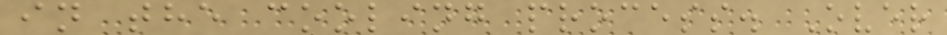in the cooling process. Over
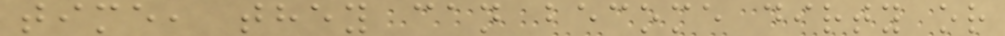time, they can become dirty or
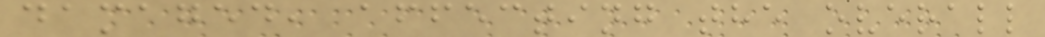damaged, affecting the overall
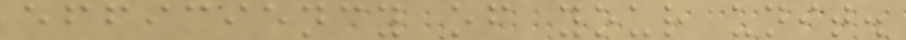efficiency of your unit.
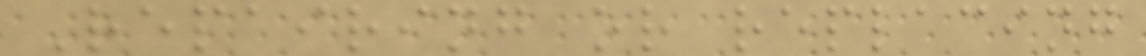Repairing or replacing
